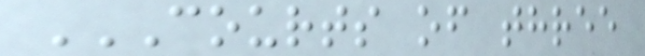COURTS OF THREE
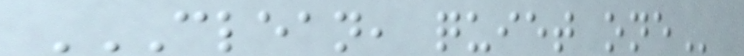CLEAN, QUIET ONE
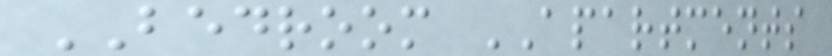BEDROOM APARTMENTS
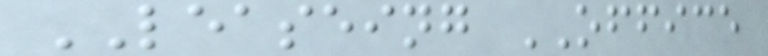LEASEING OFFICE
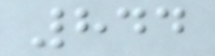844
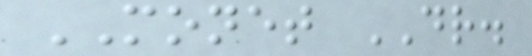MONET DR.
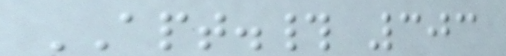APT.# 303
